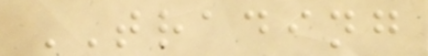TRADING
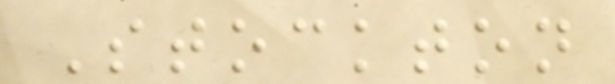Stockton
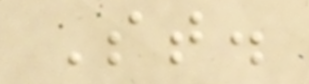St.
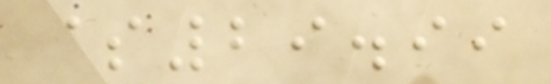$29.99
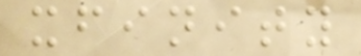xfinity
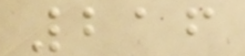216
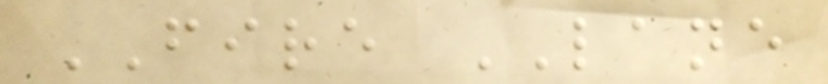FIRE LANE
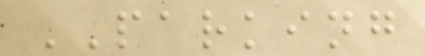PARKING
